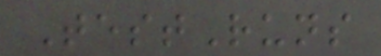TestRuns
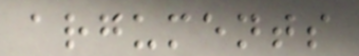arguments
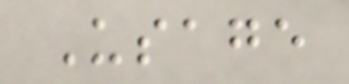Usage
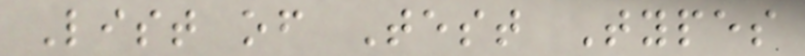List of Test Types
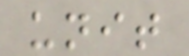unit
